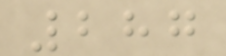287
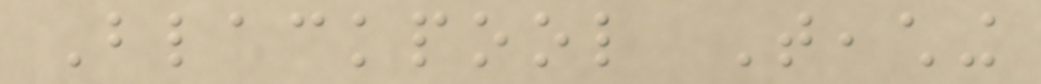Blackpool Teaching
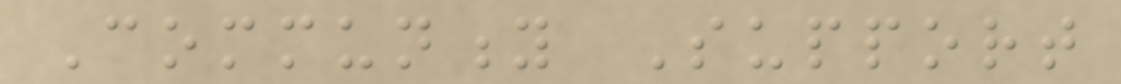Community Support
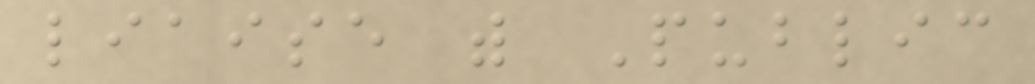liaise with Public
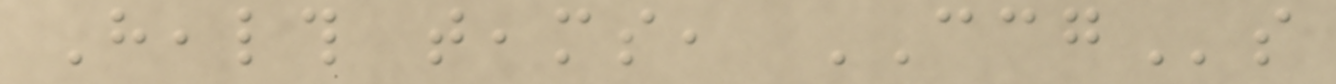Health teams, CCGs
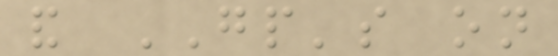and GP's on
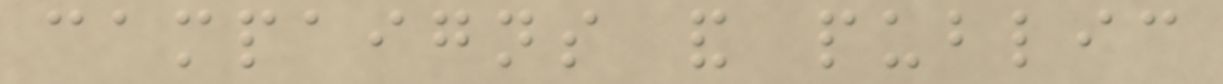campaigns and public
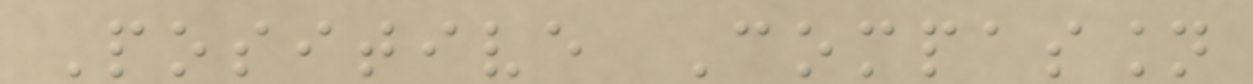Positive Compassion
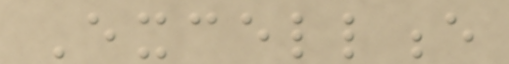Excellence
